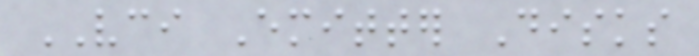VCI Emitter Disks
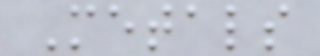Metals
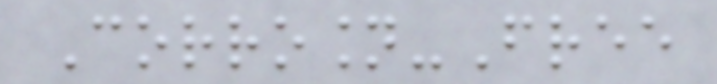Corrosion-Free
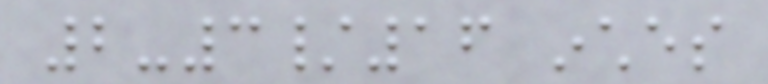2-3/16 inches
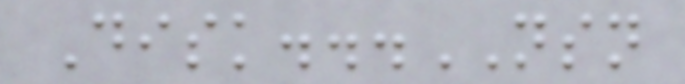Disk...NSN
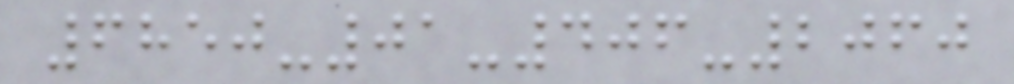6850-01-406-2060
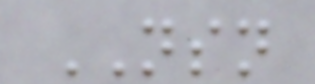NSN
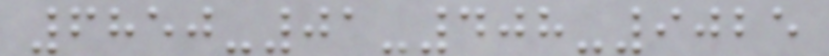6850-01-408-9025
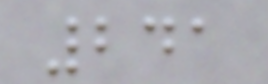241
